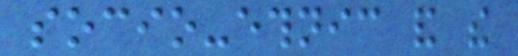socio-ethnic and the
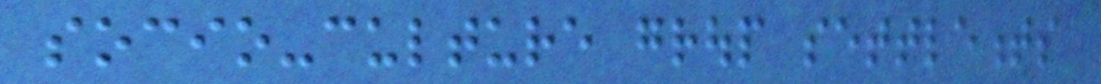socio-culture group settlements
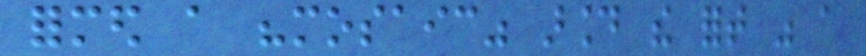formed a "mosaic" around the fort was a
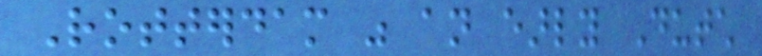Rotterdam was an early Dutch
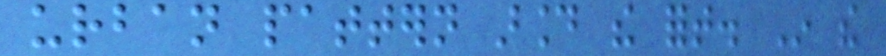urban pattern around the fort. In the
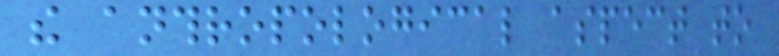the anthropological aspect to
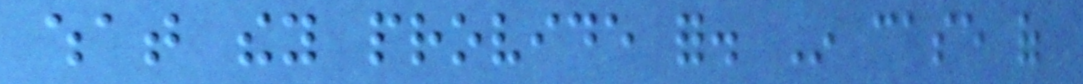what they provide for. In case of
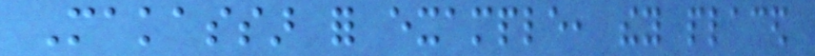Makassar for example, they placed
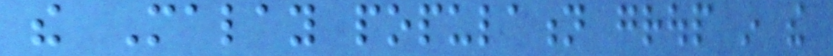the Malay population group in the
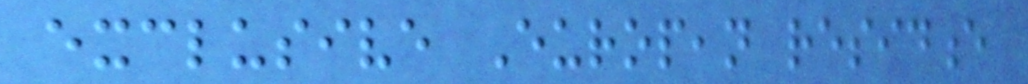exclusive European residence
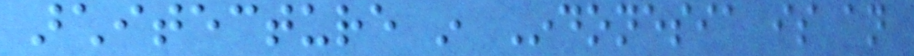architecture in Indonesia is an
